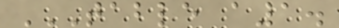TABLE A1.
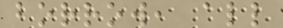borrow, all
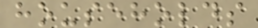households
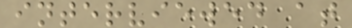interviewed at
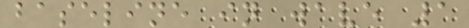baseline in wave 1
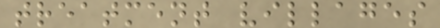treatment villages
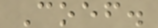Coef.
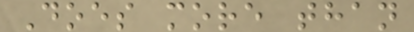Does more than
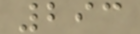293
